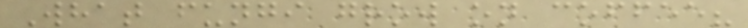What fungi grow on coffee?
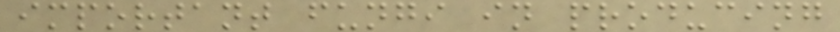important fungi in producing
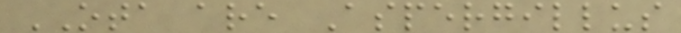OTA are Aspergillus
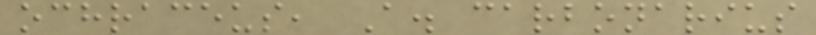ochraceus, A. carbonarius
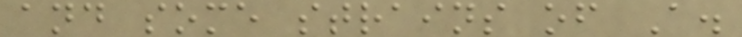and some strains of A.
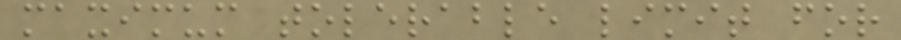maximum tolerable limit for
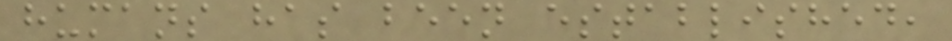humans has been established,
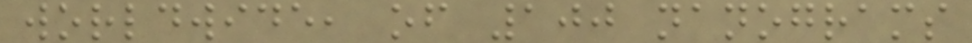worldwide, of 100 nanograms
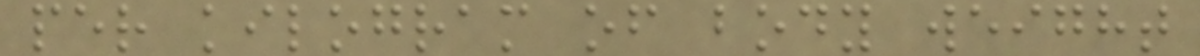per kilogram of body weight
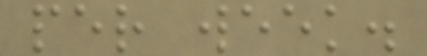per week.
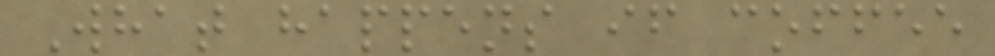What happens if coffee
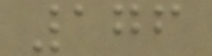176
